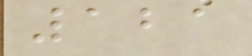121
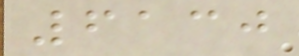6130
